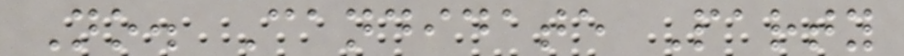No. Candidate Party
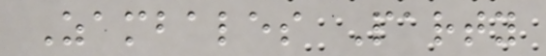Zambales Party
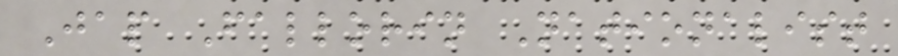Jap Fallorin Nationalist
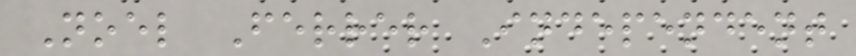Noel Ferrer Independent
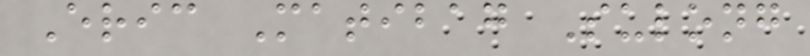Eric Matibag Sulong
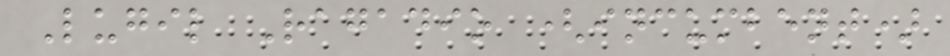Lugil Ragadio (incumbent)
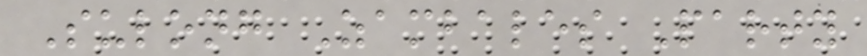Sulong Zambales Party
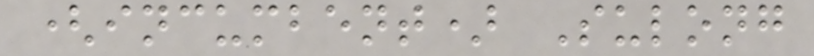(incumbent) Sulong
